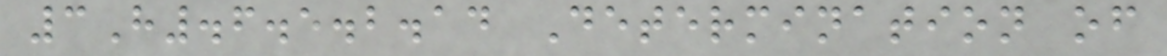3H.6.5.2.14 Determination of
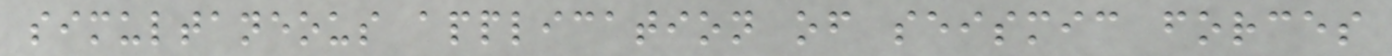simultaneous application of seismic forces
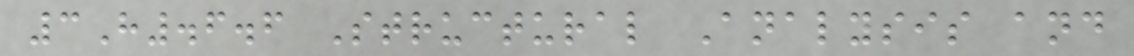3H.6.6 Structural Analysis and
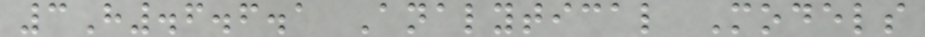3H.6.6.1 Analytical Models
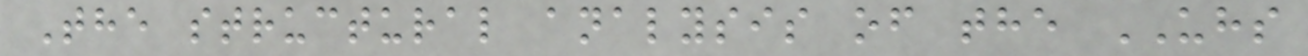The structural analysis of the UHS
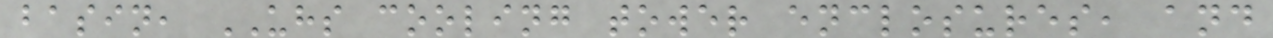basin, UHS cooling tower enclosures, and
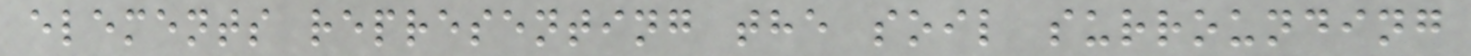elements representing the soil surrounding
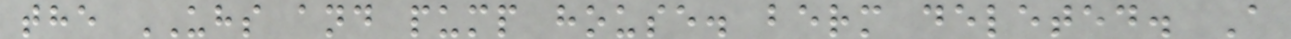the UHS and pump house. berm deleted. A
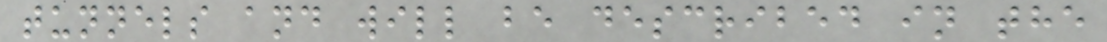tunnels and will be described in the
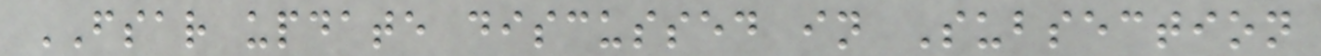FSAR update discussed in Subsection
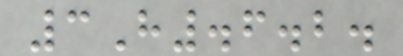3H.6.2.
